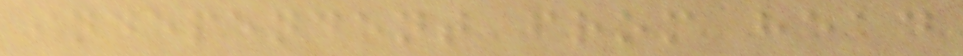independent from head
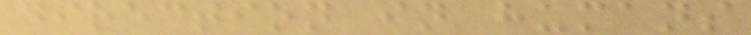direction in humans
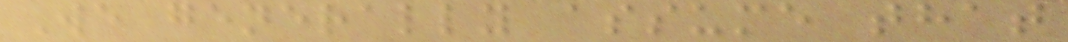We generally assume that
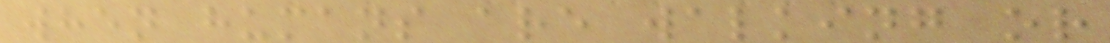when humans are walking or
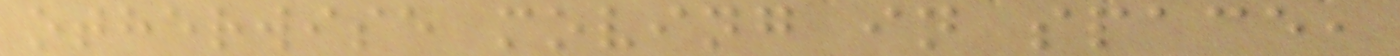otherwise moving in space,
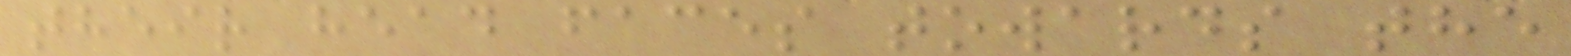their head faces towards the
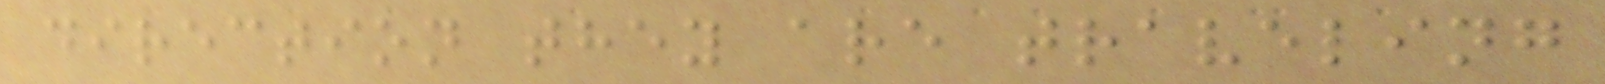direction they are traveling
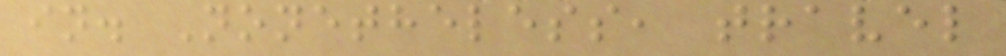in. Nonetheless, travel
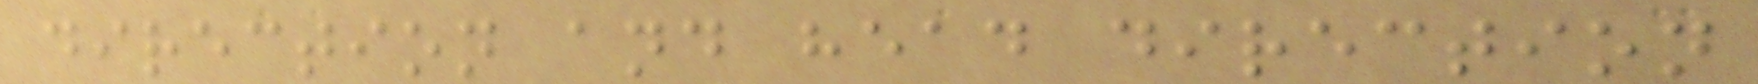direction and head direction
